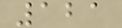121
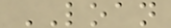LOAN
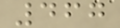467
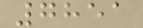7851
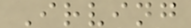Irving
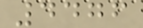4476
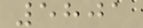5801
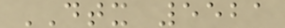DTX 5521
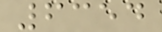6354
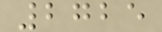2725
